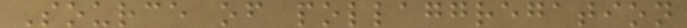Source of pollaggregation
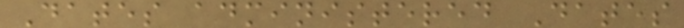Dates administered Dates
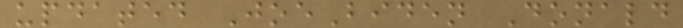updated JoeBiden Donald
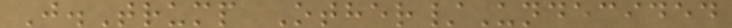J.Trump Other/Undecided
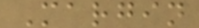Margin
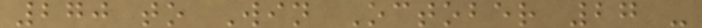270 to Win October 27 -
